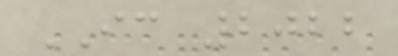IC 2022
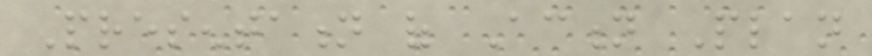Presentation of Action Plan
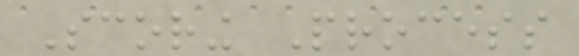Scoring Process
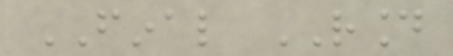FINAL ROUND
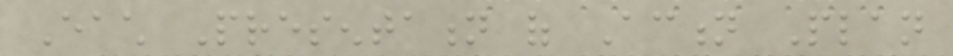Each Presentation of Action Plan
